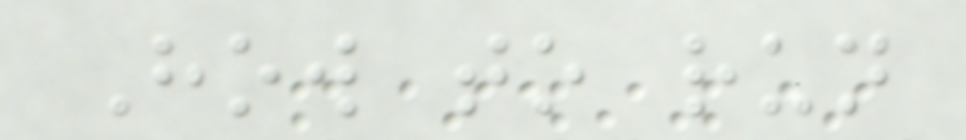How to run
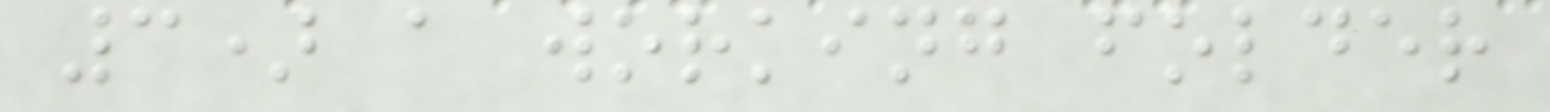3) a working folder
